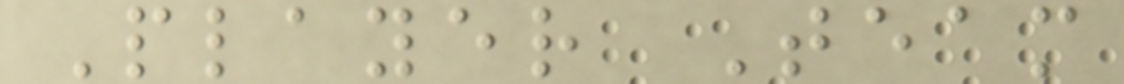Player Team
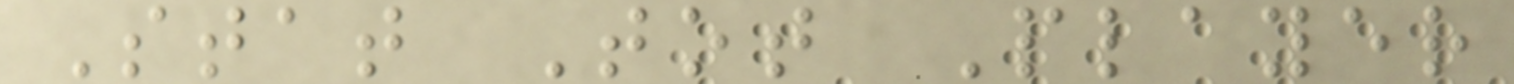Stat Tot Player
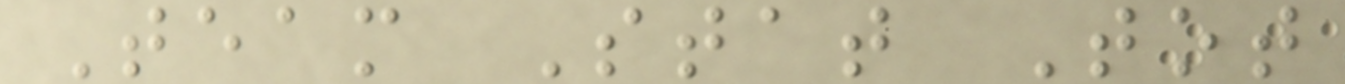Team Stat Tot
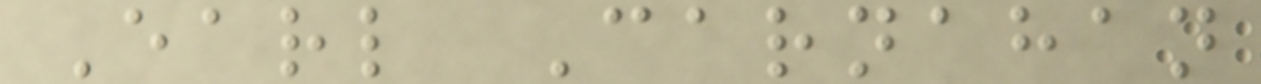Earl Carnahan
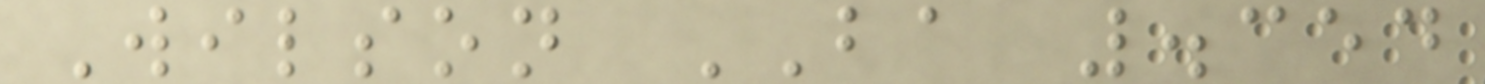Wilson BA .354
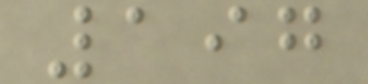197
